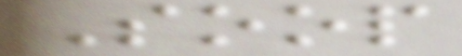Soop
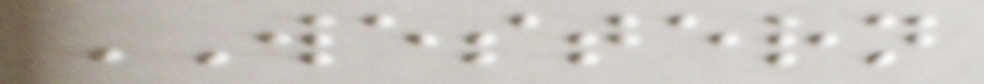WESTERN
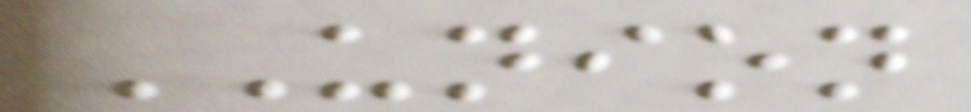UNION
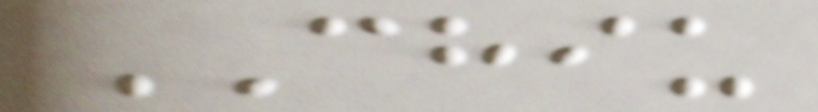CHIU
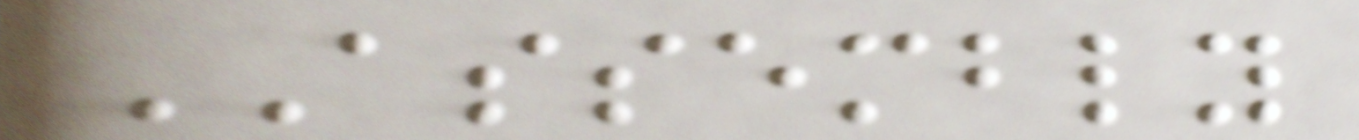ASSEMBLY
